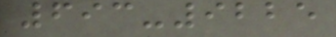693-9225
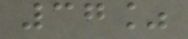37%
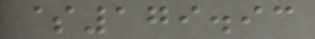$179.93
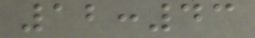12:43
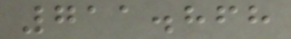711.868
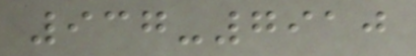937-7910
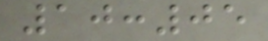10:05
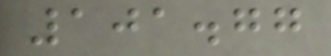101.77
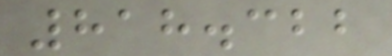818.322
